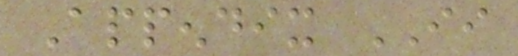Appendix II
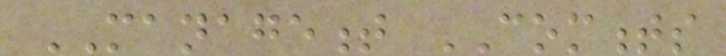MANAGEMENT COMMENTS
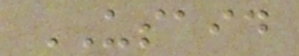USAID
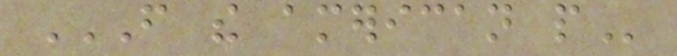FROM THE AMERICAN PEOPLE
